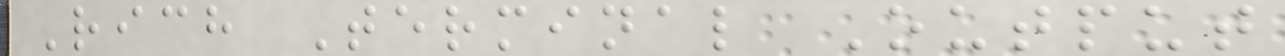Rich Terminal Output
